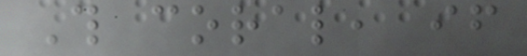This coral, if
